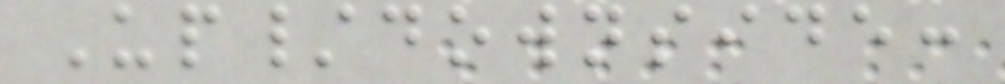Up/downside:
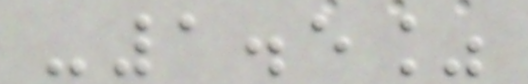-1.5%
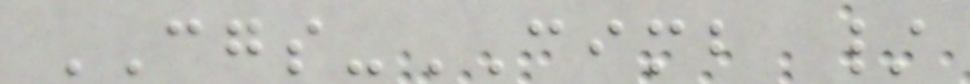CGS-CIMB /
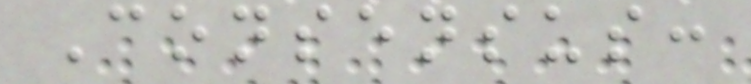Consensus:
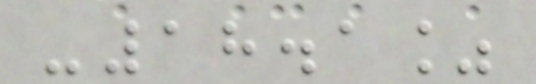-18.1%
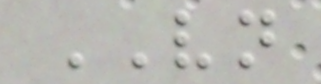VN
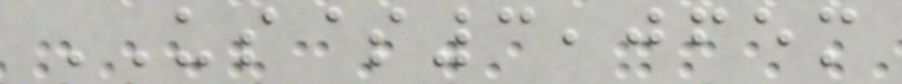US$3,065m
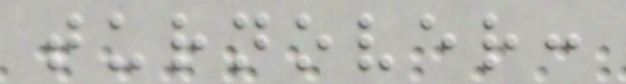turnover:
